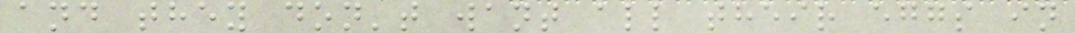and they don't want all their eggs in
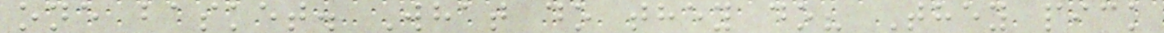one basket. What do they do? They pick
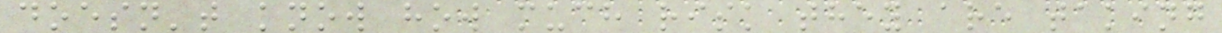doesn't know how much risk they are taking
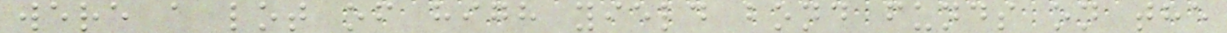were a lot of high yield bond funds on the
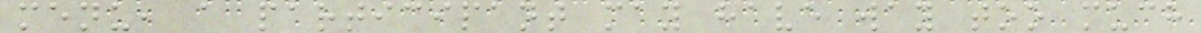menu, a participant may have way too much
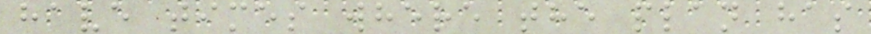have times where the plan has
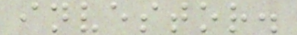investor.
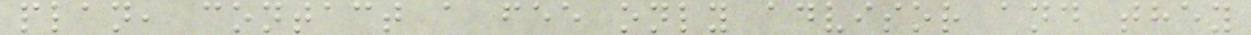plan, contact a fee only advisor and they
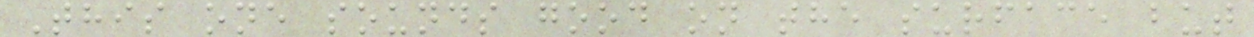This one sounds good on the surface but
